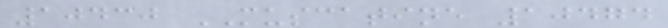10430 MUSCATINE 10474
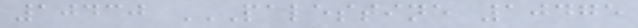10430 PALESTINE 10475
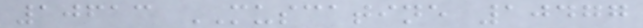10613 MUSCATINE 10477
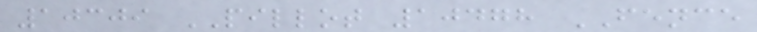10309 PILLOT 10478 FENCE
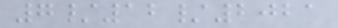7/12/2021
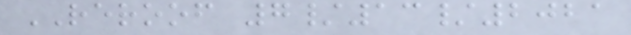REROOF 7/13/2021
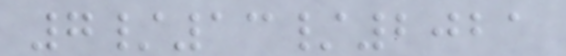7/13/2021
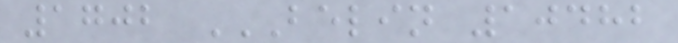1702 BELIN 10482
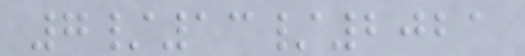7/13/2021
